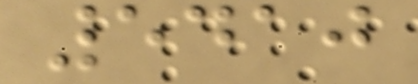5410
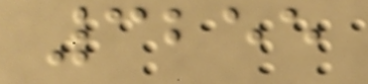3255
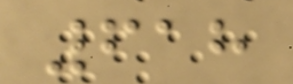618
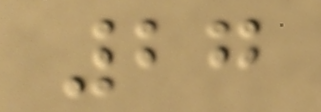27
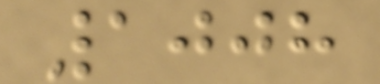1008
